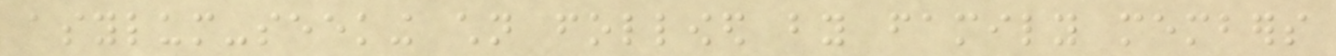asylum-seeking children followed by family members
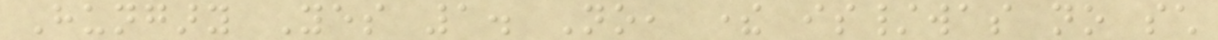Hungary Yes 1. No, there is/was no such
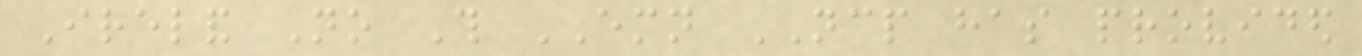Ireland No This EMN NCP has provided
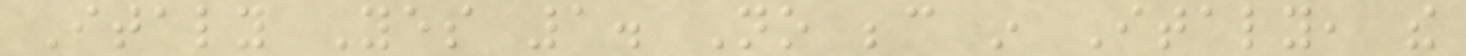Italy Yes 1. No because in Italy, the
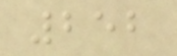252
